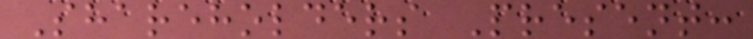Shareholders Present:
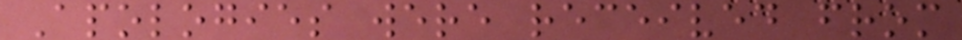Apologies were received from
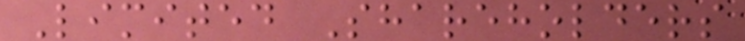Limited Shareholders
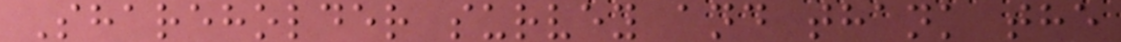Shareholder survey and thank the
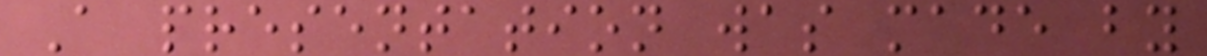A presentation was made by
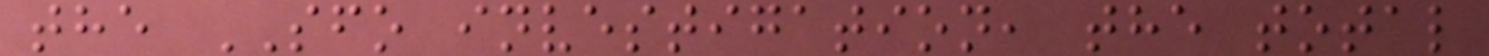the SFO investigation, the total
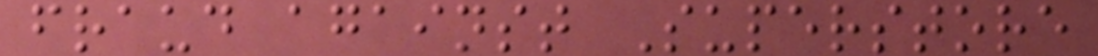fraud against Superstore
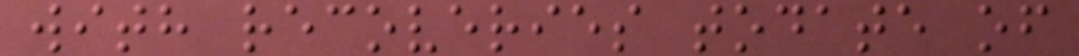with recoveries todate of
